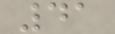41
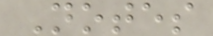Notes
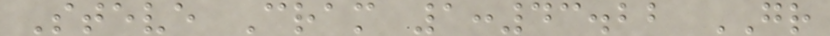Steve Cram 1:43.22 GR
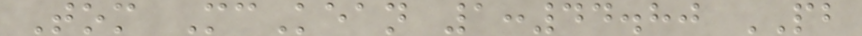Tom McKean 1:44.80 PB
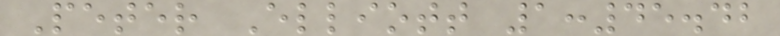Peter Elliott 1:45.42
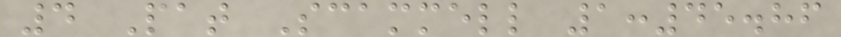4 Pat Scammell 1:45.86
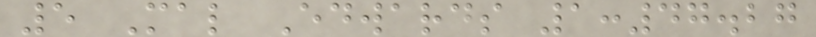5 Mal Edwards 1:47.27
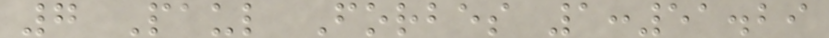7 Paul Forbes 1:51.29
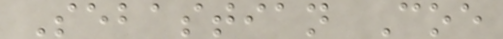Sebastian Coe
